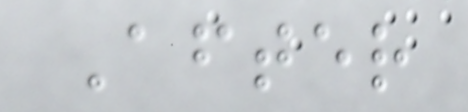After
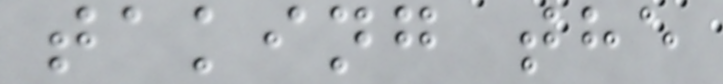taking the
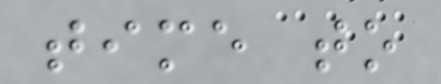time to
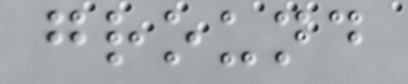ground
